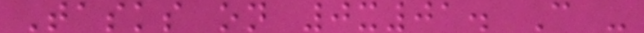Tasks on 0x01. C -
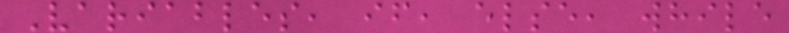Variables, if, else, while
